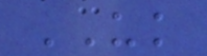UK
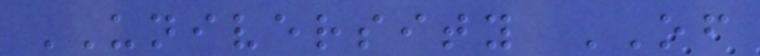UNIVERSITY OF
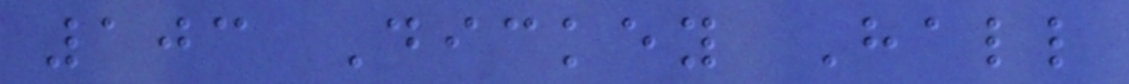103 Dickey Hall
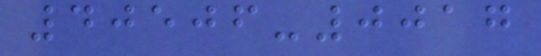40506-0017
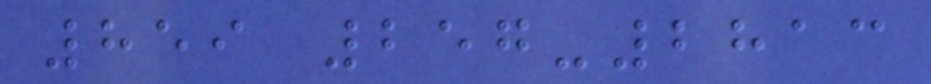859 257-2813
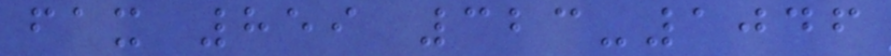fax 859 323-1046
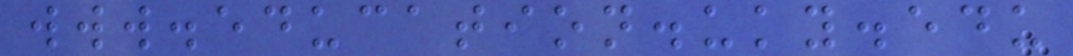www.education.uky.edu
